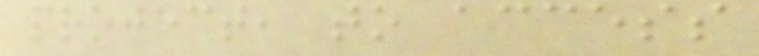project, to access
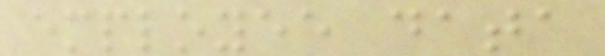employee data
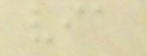via
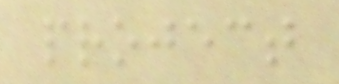project
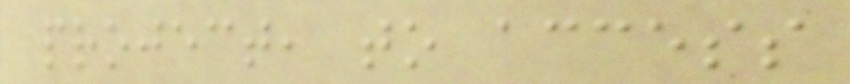project, to access
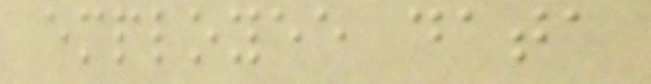employee data
